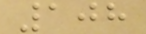108
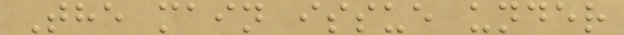The main issue under
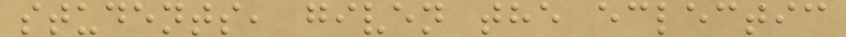students, given the eclectic
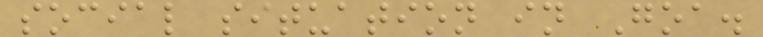social situation in Goa.
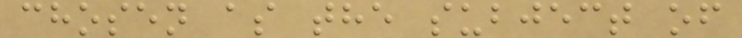chosen as the subject of
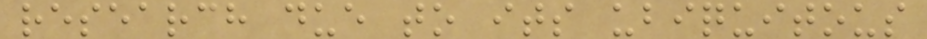research due to its ubiquitous
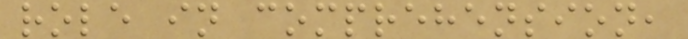role in comprehension,
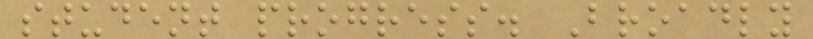student progress. Broadly
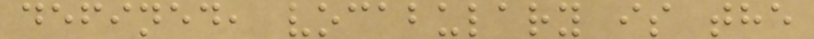defined, vocabulary is the
